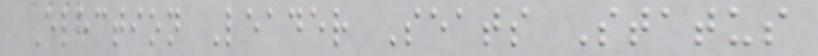Election Leader Seats Status
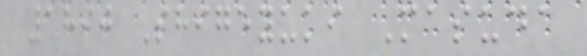1890 Shigeyuki Masuda
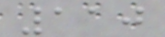110
